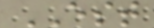EST
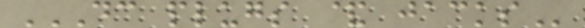DC PLUGS & JACKS
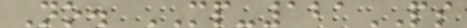No. MP-121PS
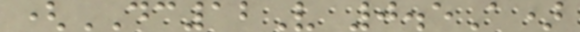(DC12V 0.5A)
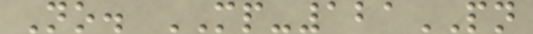No. MP-121PN
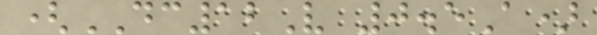(DC12V 0.5A)
